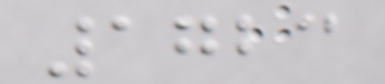1723
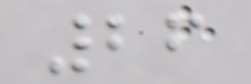26
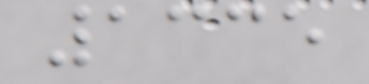1335
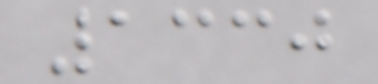1330
